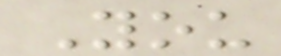You
